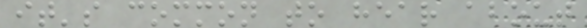it's common to hear about
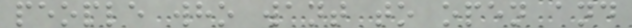people who want to open and
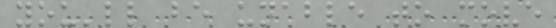you'll be unable to move
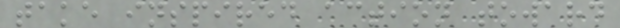take inspired action toward
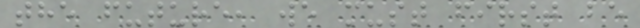the future, we must first be
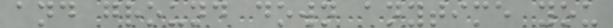and ground down anytime you
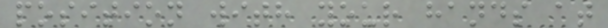position with your hands at
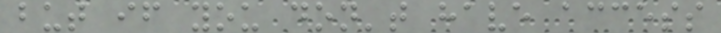but if you don't have access
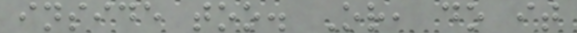inside too. Or, do it
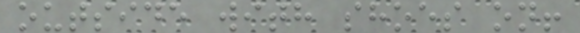outside with shoes on!
